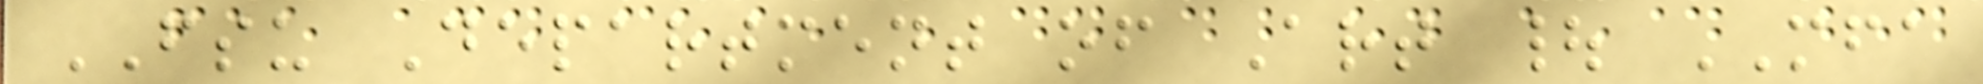FSU Department of Art | MFA
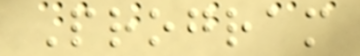Program
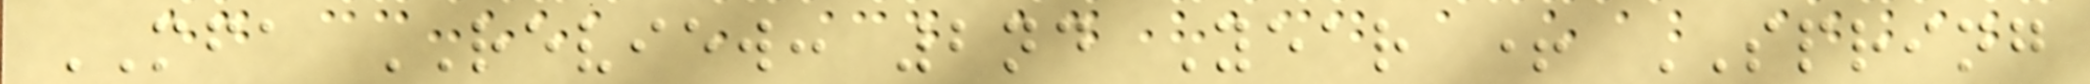MFA REVIEW: 2nd Year + SPRING
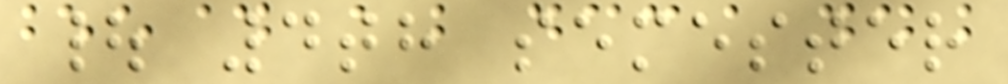| 4th semester
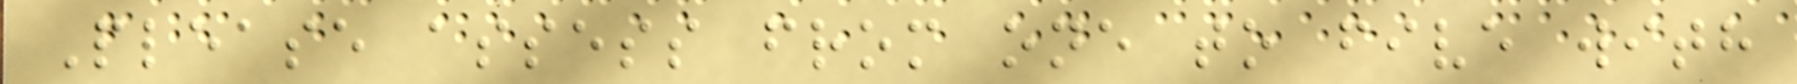Please assess from one to five with
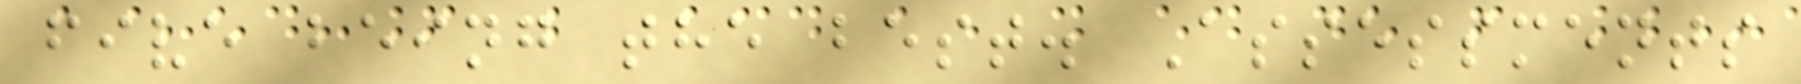five being the best. Assessments
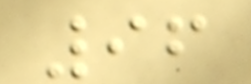96
